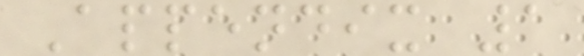Appendix 1
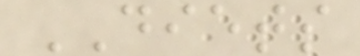DIETS
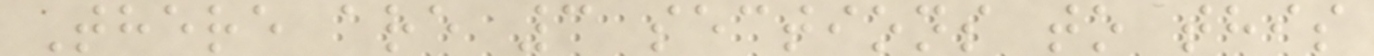There are 3 sections to this
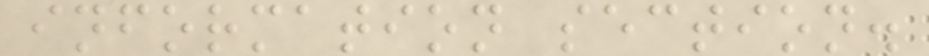information section.
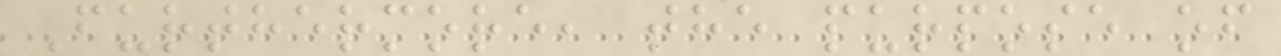Furthermore, the purpose of
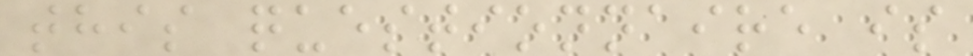this questionnaire is
